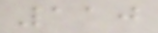110
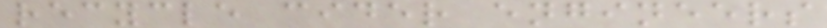recycle cider engineers
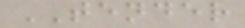TENDER
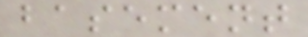basement
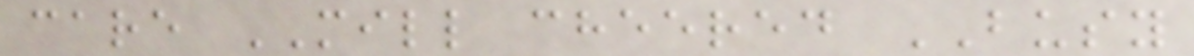care MILL cheered BUSY
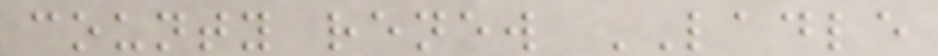county renew LADLE
